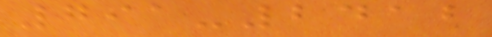791-2412
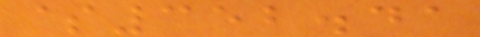$352.41
